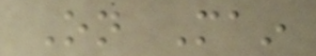On Main
